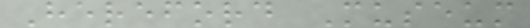Hereford Museum
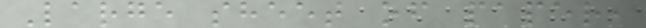Large sheet of paper,
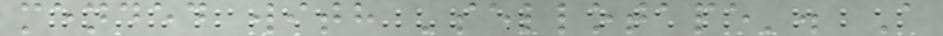mended with 'sellotape'. A
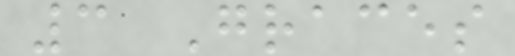3 Graces
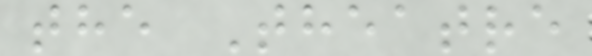the Theatre
